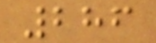286
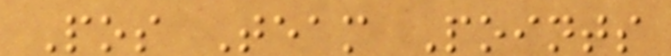Pos Team Points
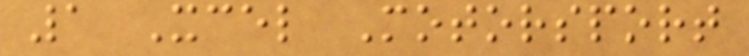1 Xcel Motorsport
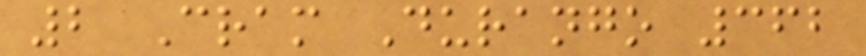2 Cram Durango 362
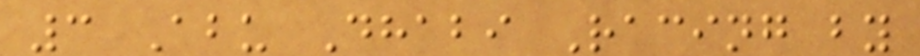3 Abu Dhabi Racing by
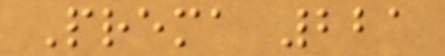Prema 221
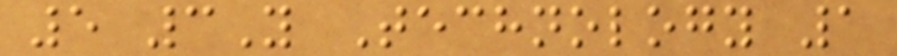5 3Y Technology 1
